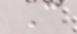C
